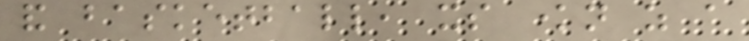and basketball, its known as a
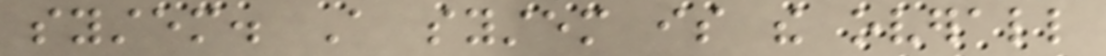system. A system is the overall
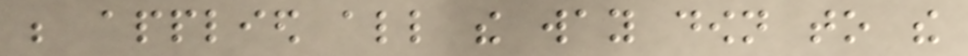be applied all the way down to the
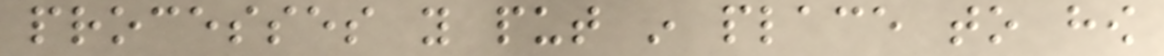processes you put in place to how
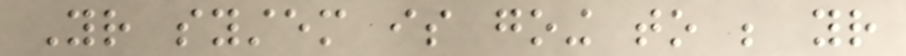Your system is going to be your
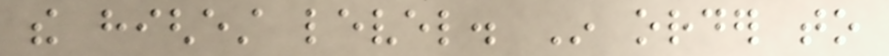the highest level. In order to
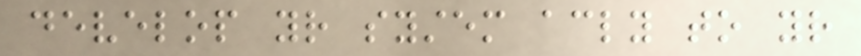develop your system accordingly to your
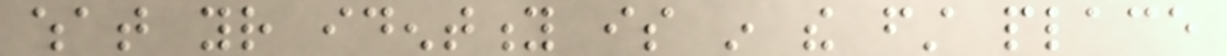what your identity is in the first place
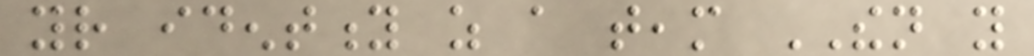your identity as a team THEN you
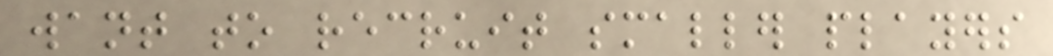want to recruit smaller players
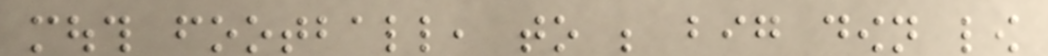mouth football, to be big down low
